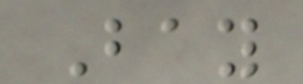Bay
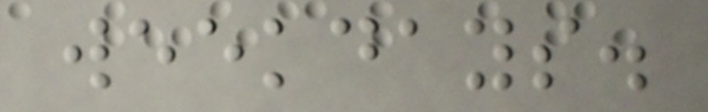weekdays.
